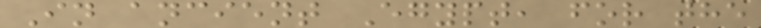In ancient Egypt, for the
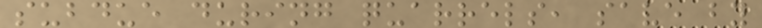subdue during quarrels, save by
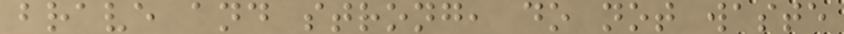brave and strong, do not waste
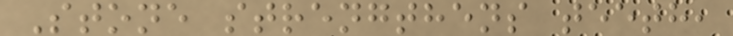Stone strengthens teeth,
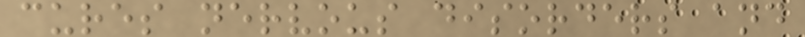cures nervous disorders and
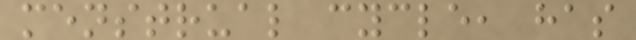menstrual cycle, has
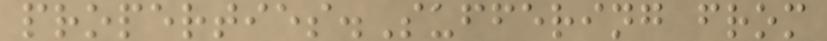properties.Suffering from
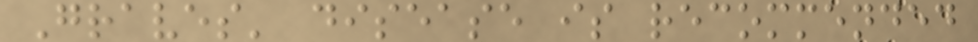Graves' disease is recommended
